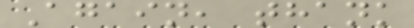Again, thank
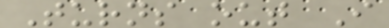Turns out I
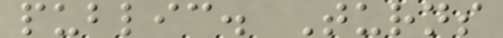public. Turns
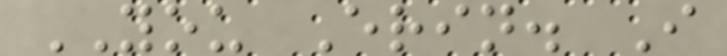YOU Erin. I
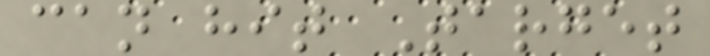can hit Target
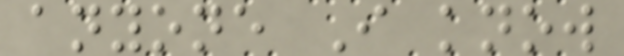anyone I know
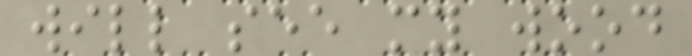will see my wood
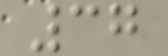37
